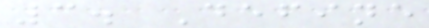3. Define
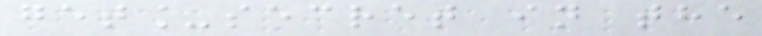get_secret in the
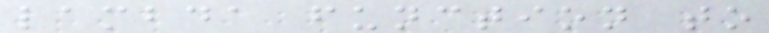lambda function to
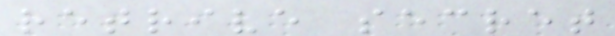retrive secret
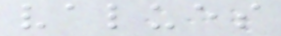values
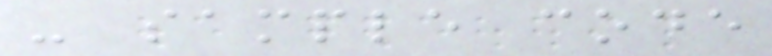- sample code
